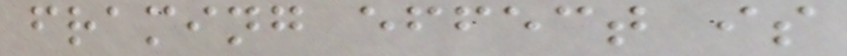framing effect is
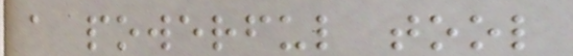a powerful tool
